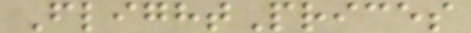FlightPrices
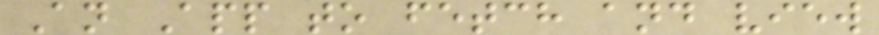An App to fetch and view
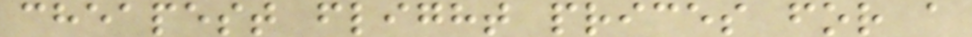cheapest flight prices for a
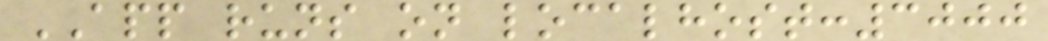APP runs on localhost:3000
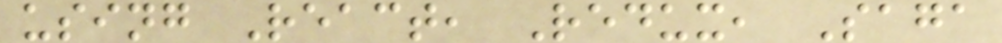using React, Redux, Saga
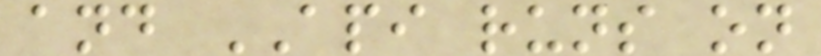and API runs on
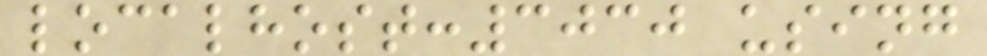localhost:3030 using
